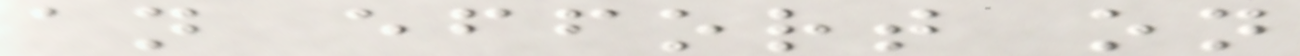an effort on
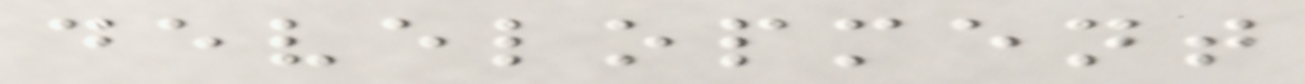development
